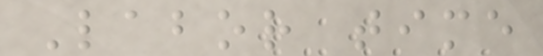Labor time
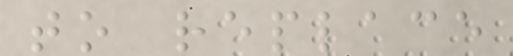to replace
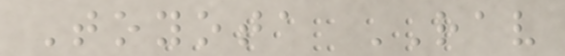Toyota RAV
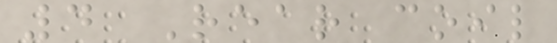4 Rear coil
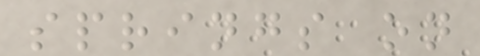springs on
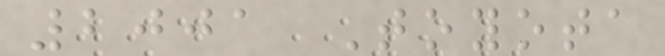2001 Toyota
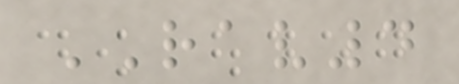RAV4
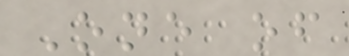One of
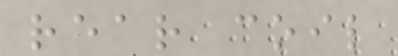rear coil
